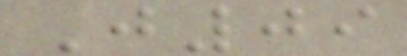J09
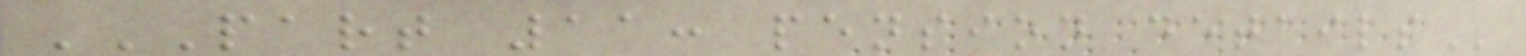PART 11: PENSION DETAILS
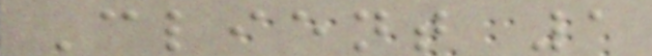Client 1
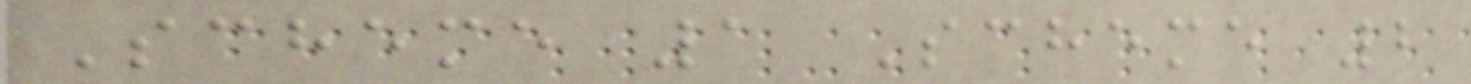Scheme 1 Scheme 2
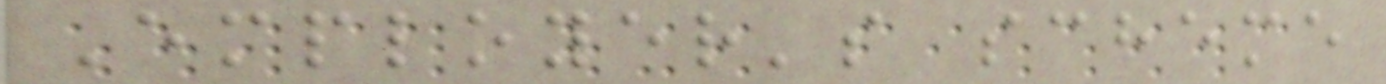Employer's scheme
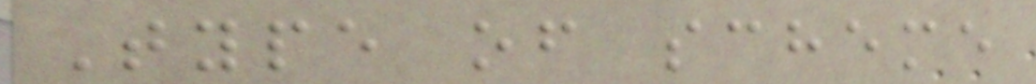Type of scheme
